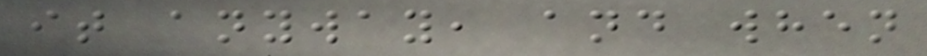it anyway, and when
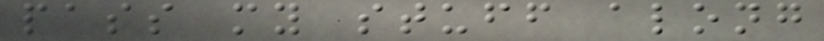pass my stuff along
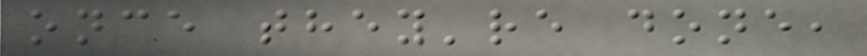once they're done,
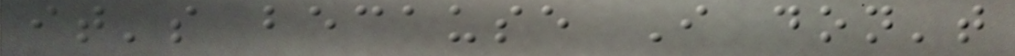it's because I don't
